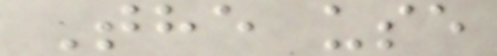The use
